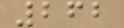262
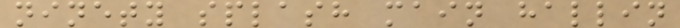ninety splash main hallin
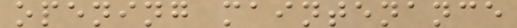opening maintenance
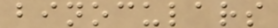binoculars
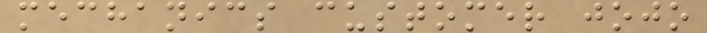mechanics customer jojo
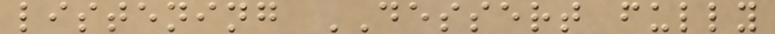listening DESSERT fully
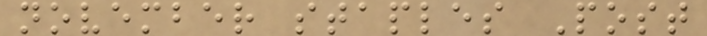november staples Post
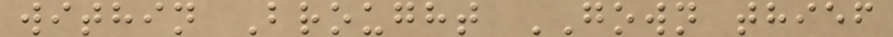within Brought GOWN thief
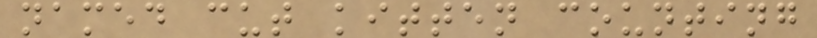named cut kitten counting
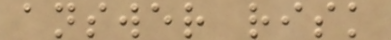answer risk
